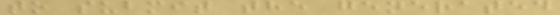to submit the generated
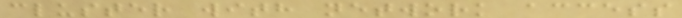cluster with network access
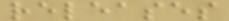releases
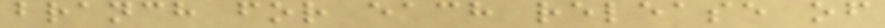branch for each release of
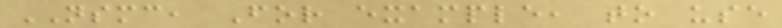NSMC, For example, to use
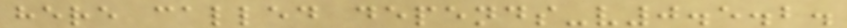here called depends-v0.5.2.
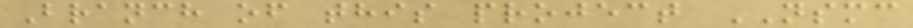Branch of this project NSMC
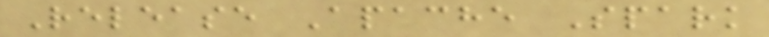Release Apache Spark
